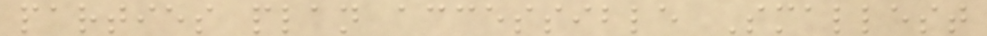parties plan accessible Smallest
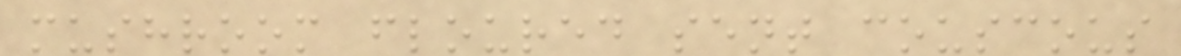mushroom floured sent couscous
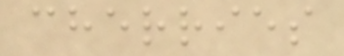cherries
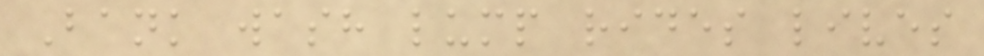Bank wash lump rides lives
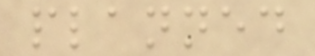planned
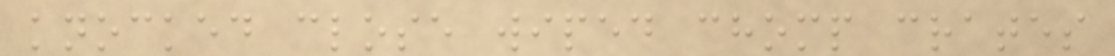knocked close wiped chomp crates
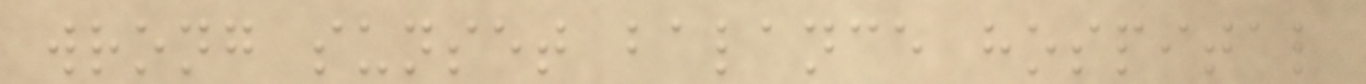wrong sunset balance hospital
